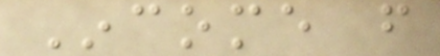Income from
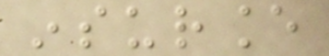insurance
